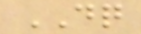DQ
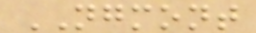NGMONT
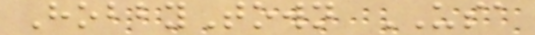HobbyTown USA
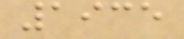1935
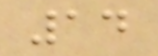14
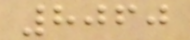8060
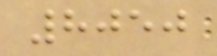8050
